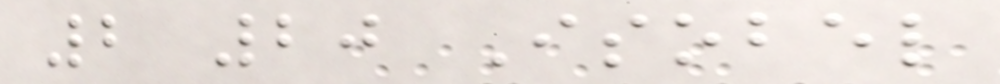2 20 Isobel
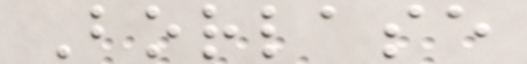Borlase
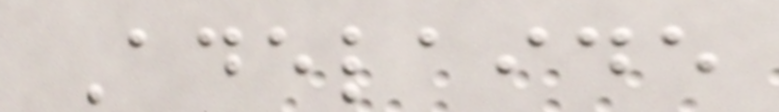Adelaide
